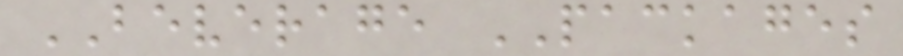BEVERAGE PACKAGES
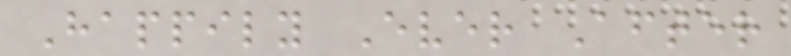Happily Ever After
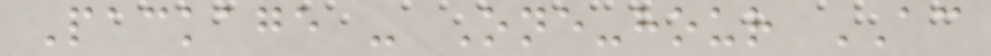Package - One-hour AC
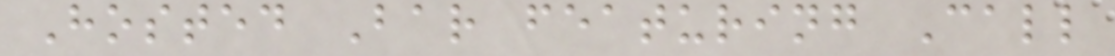Hosted Bar featuring Call
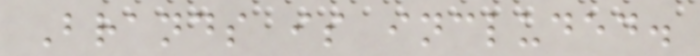Brands is included.
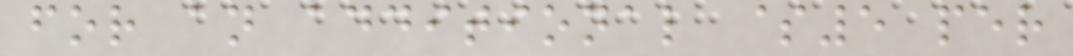for an additional $5 per
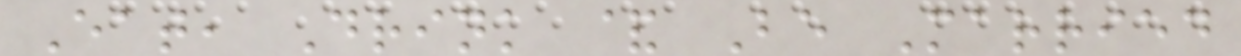Eat, Drink & Be Married
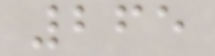265
